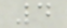4
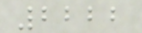2222
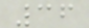36
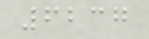6237
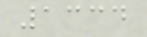1334
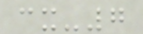cx-7
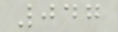047
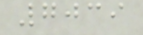7039
